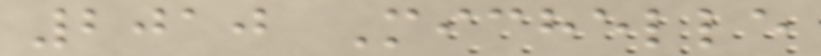2010 Michelle
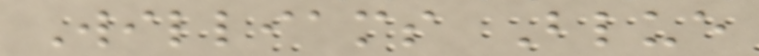Williams Blue
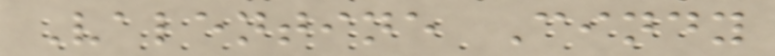Valentine Cindy
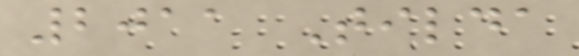2011 Tilda
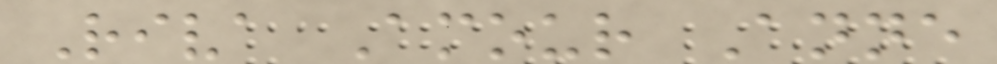Riva Amour Anne
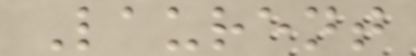Laurent
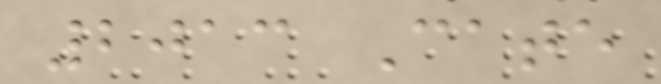2013 Cate
